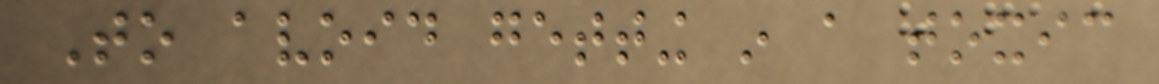To avoid getting in a toxic
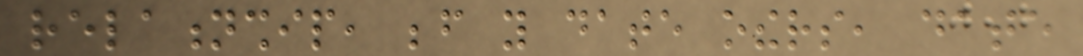relationship, before you date others, date
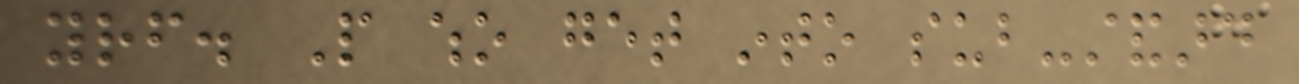yourself. People who get into sub-standard
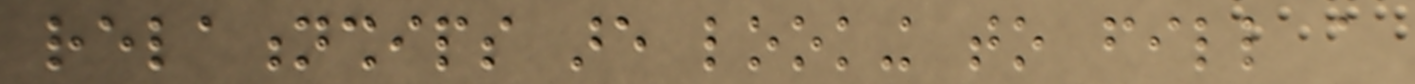relationships are looking to fill a
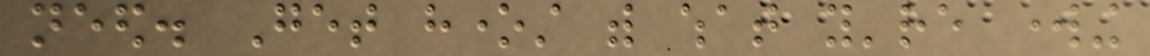need. Get honest with what you're working
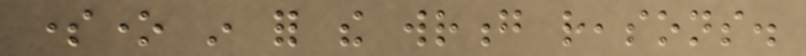someone in for the wrong reasons.
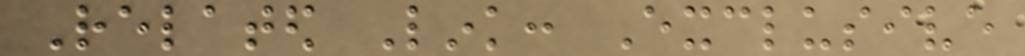Related Link: Exclusive
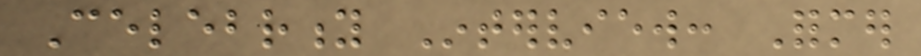Celebrity Interview: Former
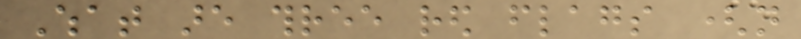What are three red flags (not
